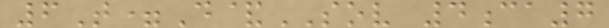6T=D&SOV 4ca7
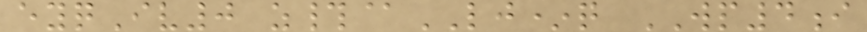eyqIv0 z#@LJ*q WP4i
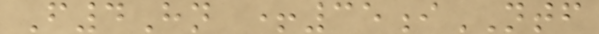F4Hn +35iNTF
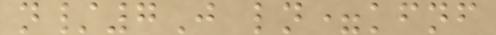n/7J ln=kfnf
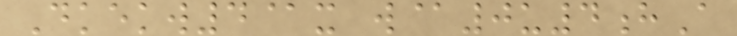Dkekw4@x w@0u4hA
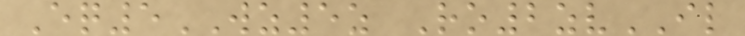Eq5WZ5z Ro2zvIL
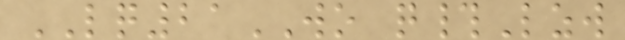LQ21WO q#Lzw
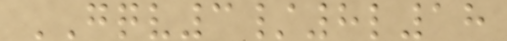GQV3/8l18
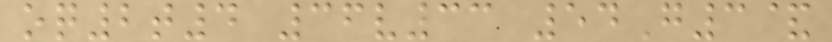oq2t4 36v33 54G3&
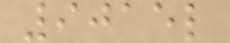9015l
